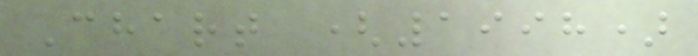Chart (1998)
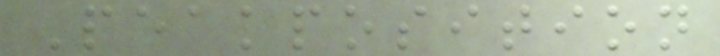Peakposition
